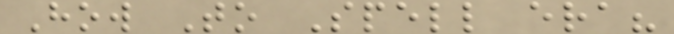How To Spell era?
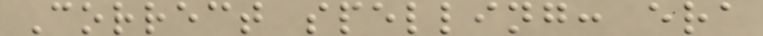Correct spelling: era
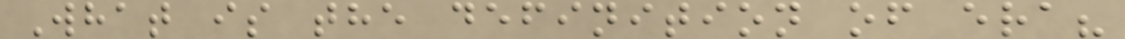What is the definition of era?
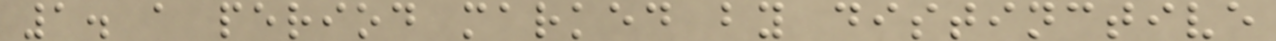1. a period marked by distinctive
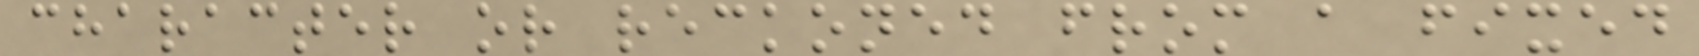character or reckoned from a fixed
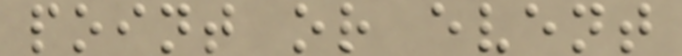point or event
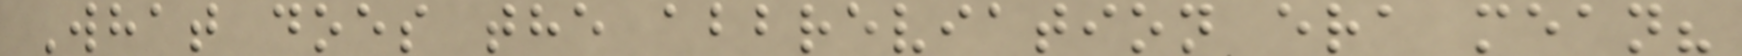What does the abbreviation era mean?
